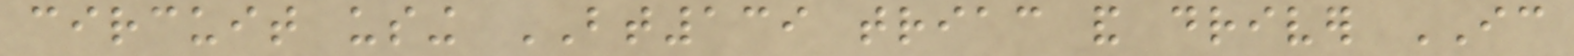circuit using BT139 triac and driver IC
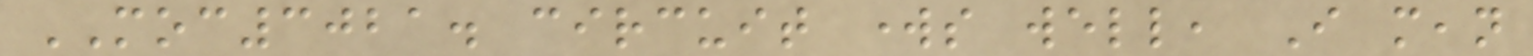MOC3021. circuit works well, I mean
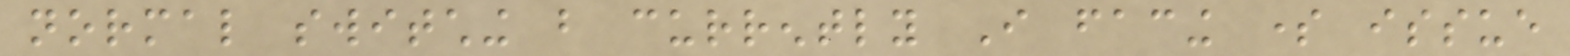normal switching but currently I facing some issue
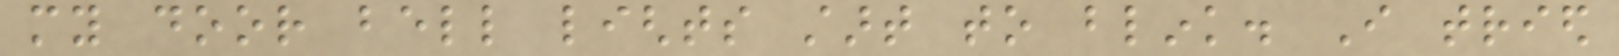my door bell lights start to blink. I tried
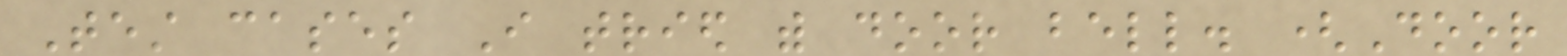Test cases I tried with door bell. (Door
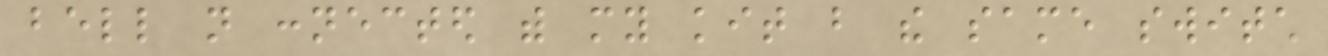bell not connected with my kit but the same switch
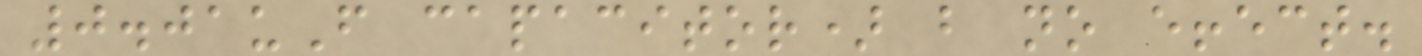0.01uF capacitor) but no effect.
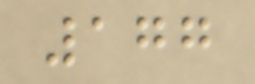177
